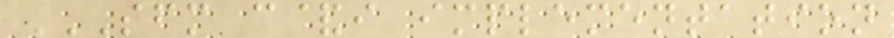SFM C&I IMPLEMENTATION
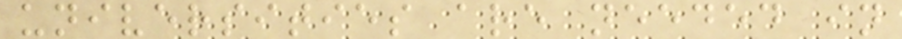universities are needed in
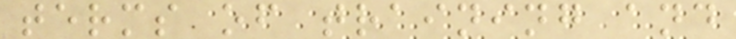terms of training and
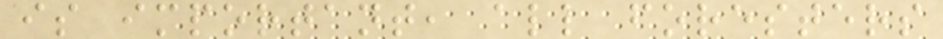is important, all foresters
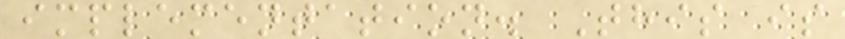implementation. This is
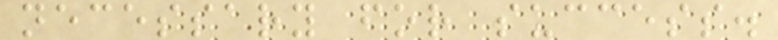necessary for success.
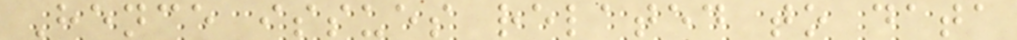Hence issues related to data
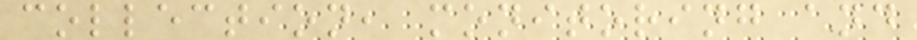collection, monitoring and
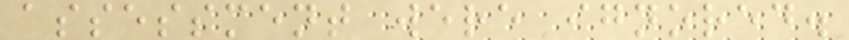assessment were ignored.
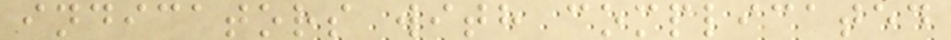indicators with complicated
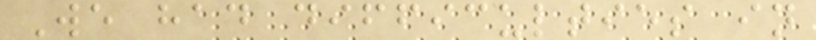We had difficulties in
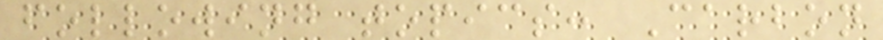following topics: Carbon
